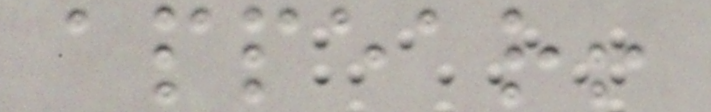appear!
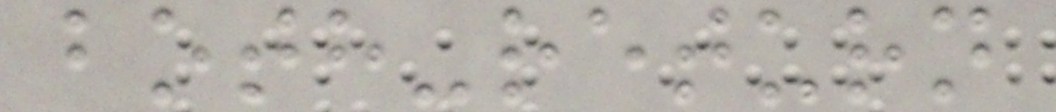both-return
